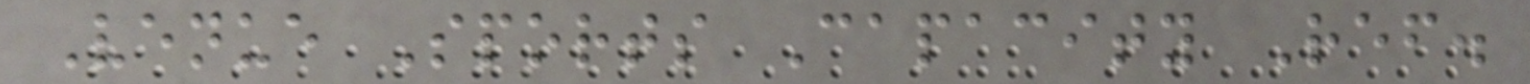Venue Sports Capacity Ref.
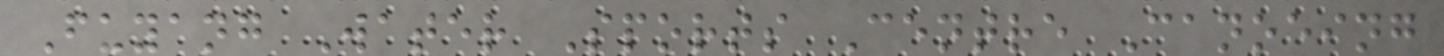Fuyang Water Sports Centre Canoeing
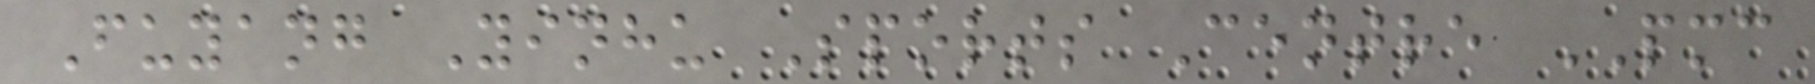Fuyang Yinhu Sports Centre PMC
